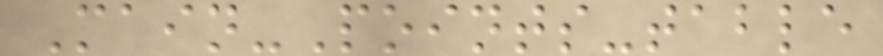Main-Points-table
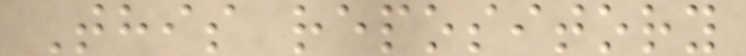This repository
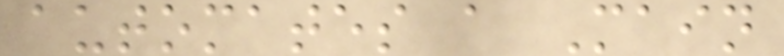automates a Main
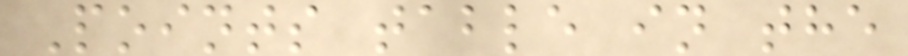Points table in the
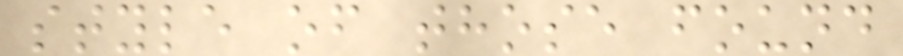style of those found
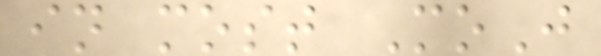in most MoJ
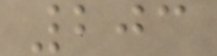203
